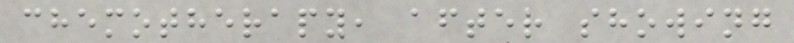chemotherapy, after showing
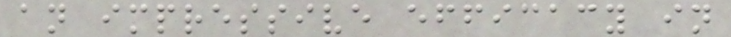an impressive efficacy in
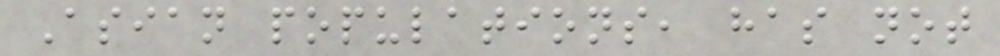Asian populations, has not
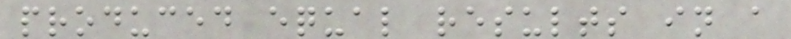produced equal results in a
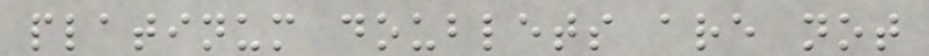platinum doublets are not
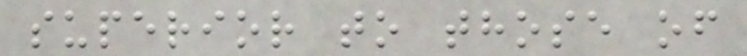superior to those of
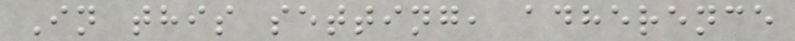In this setting, adherence
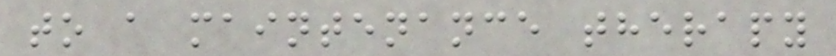to a maintenance therapy
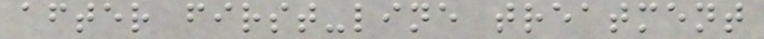after first-line treatment
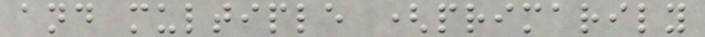and multiple (primarily
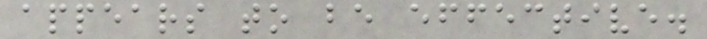appears to be effective.
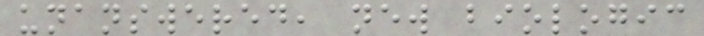unanswered, new biologic
